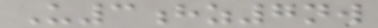U3hz7nw
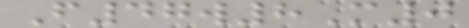F47w8M0
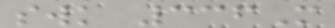swk 336M
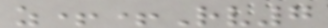z++Rv7
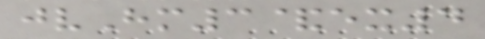jvHm3&ex4
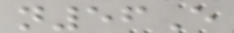n56E
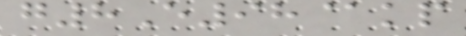g8E98@kp
